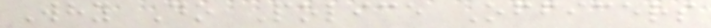Why Do Police Officers
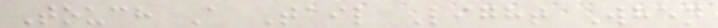Touch A Tail Light When
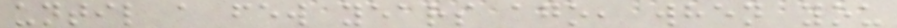until a few years ago, when you
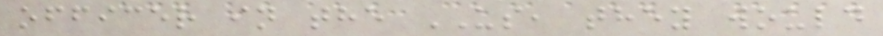officer in the US, they would
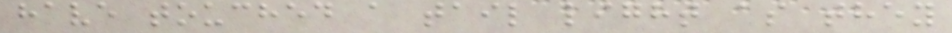have touched a tail light as they
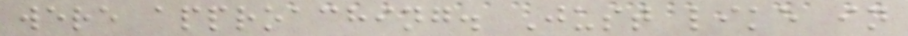were approaching. Just like in
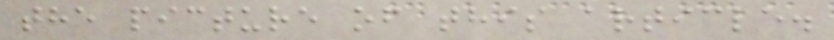the picture of this article.
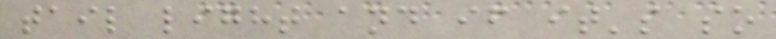tail light and if it's so
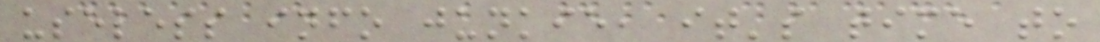useless info junkie, it's time to
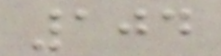104
